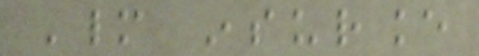Many insurance
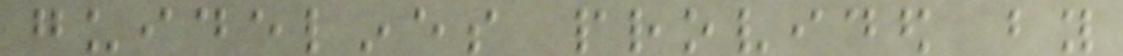guidelines provided by
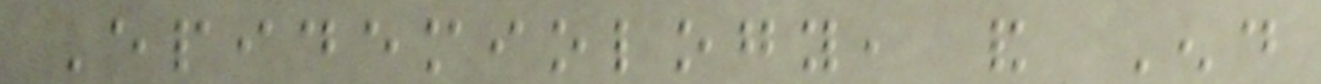Epidemiology, and End
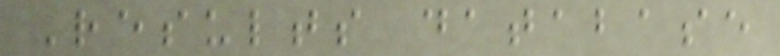Results database
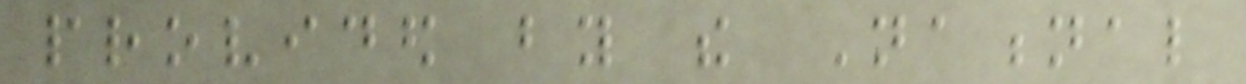provided by the National
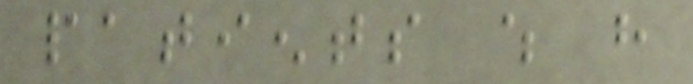patients which have
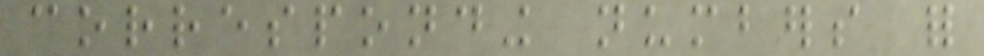corresponding numbers for
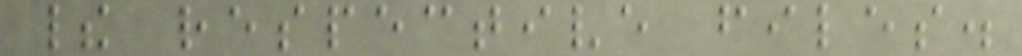their respective files.
